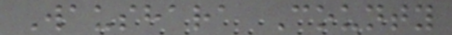Waushara County
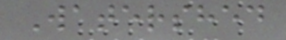Watershed
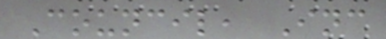Council, Inc
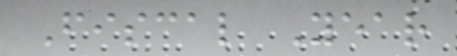Fiscal Year
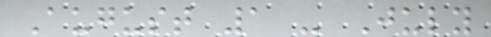August 1 - July
